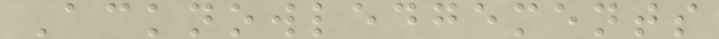Acknowledgements
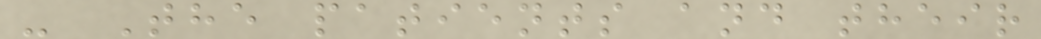- The patients and their
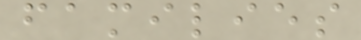families
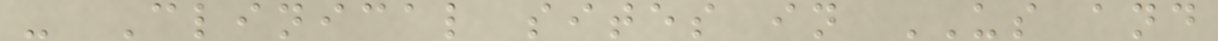- Clinical sites in US and
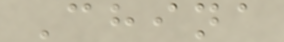China
